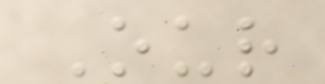Our
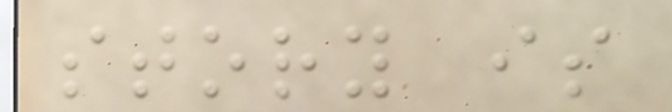story is
